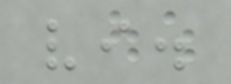vi.
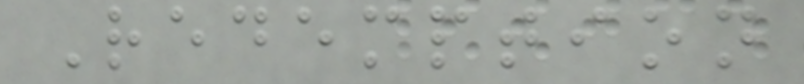Redemption
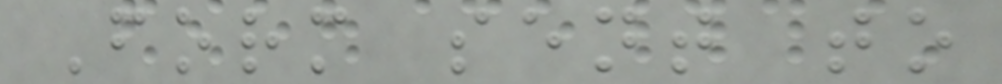Form sent to
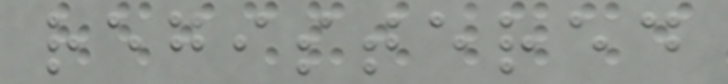registered
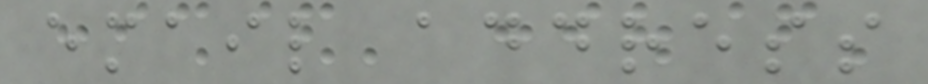email address
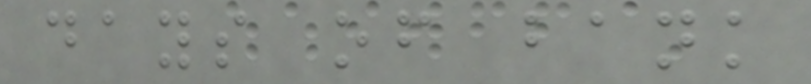days of bank
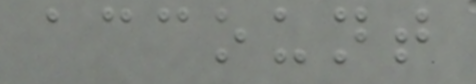account
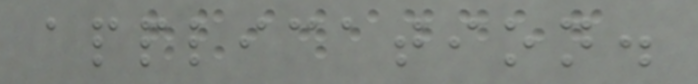application.
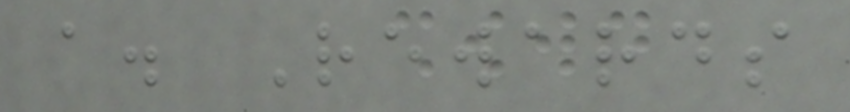a. Rewards
